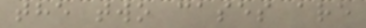the two cases are
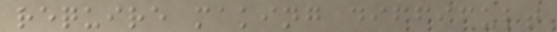require making difficult
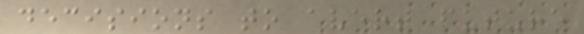decisions to avert future
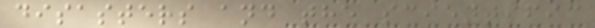disasters and the scientific
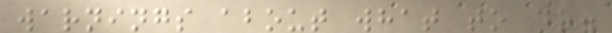warnings about what to do.
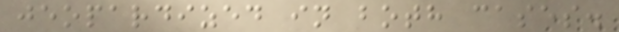jeopardized in both cases.
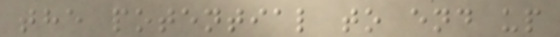the potential to end up
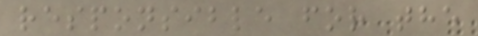responsible for the
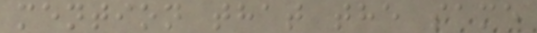mention that the same
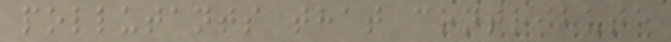pollutants that contribute
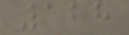128
